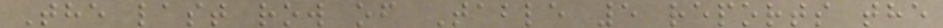The last row of Table 5 reports the
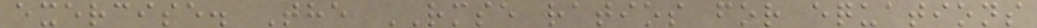exercise. The RMSE ratios for equations
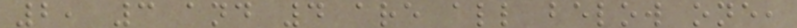2, 3 and 4 are all below one,
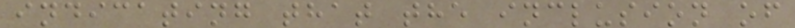indicating that the inclusion of
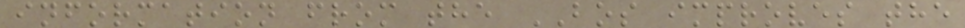information from the BOS improves the
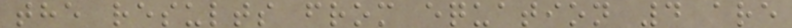the results from equation 4 are
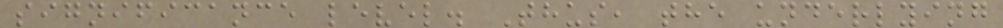significance level. Thus, the underlying
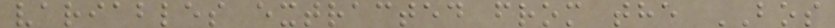variables extracted from the BOS
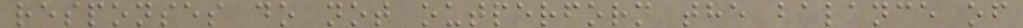responses do not outperform the balance of
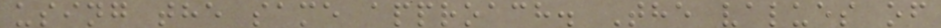using the same approach. The values of
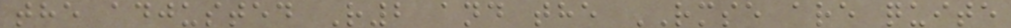the adjusted R2 and the RMSE are quite
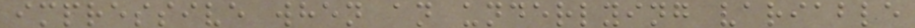impressive when an underlying variable
